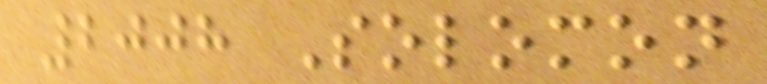2008 Solomon
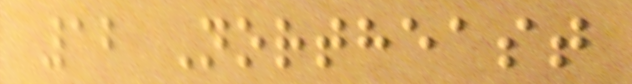12 Northeast
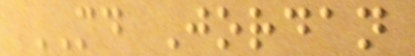MD Jordan
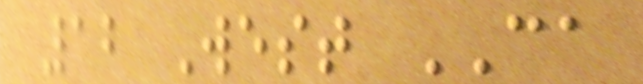12 West CA
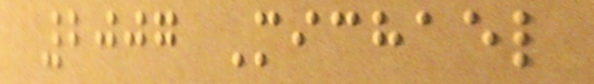2007 Michael
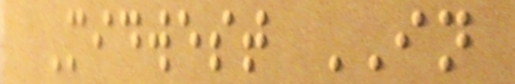Midwest IN
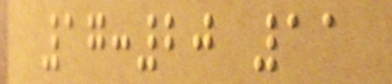17:20 11
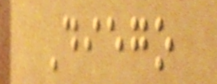Diego
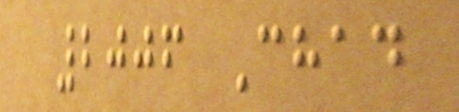2006 Chad
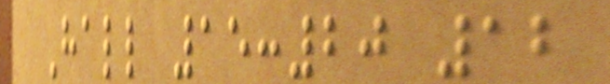Hall 15:20 12
